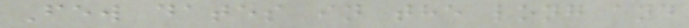Few dates in the long and
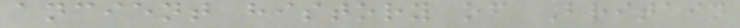ancient history of Britain
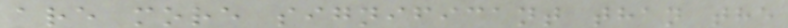are more significant than the
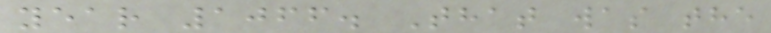year 1066. That was the
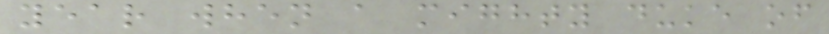year when a mighty duke of
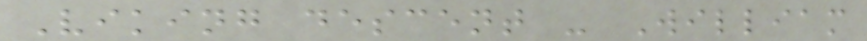Viking descent - William
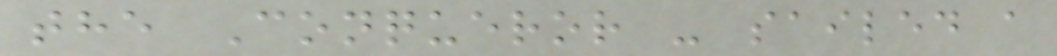the Conqueror - sailed a
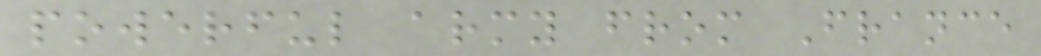powerful army from France
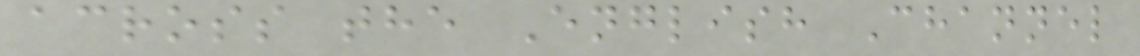across the English Channel
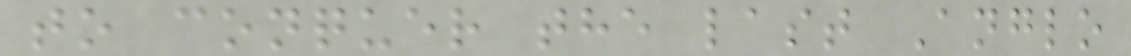to conquer the last Anglo
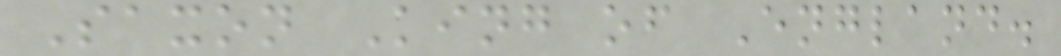Saxon King of England.
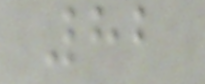82
